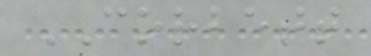CORBETT
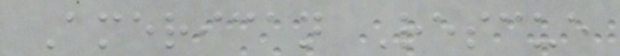American Rescue
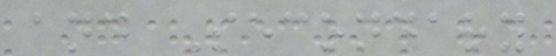and Secondary
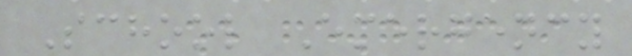School Emergency
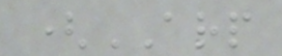(ARP
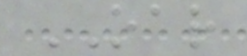OAR
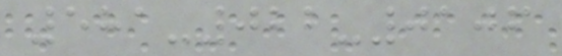581-022-0106
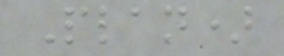Plan)
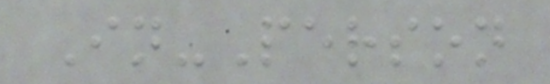In-Person
